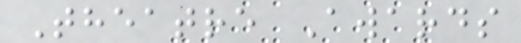Theatre Awards
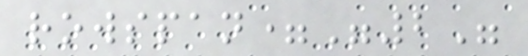rowspan="2"
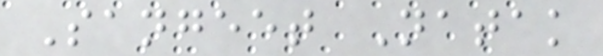Sangeet Natak
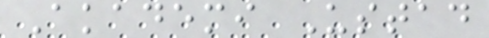Akademi Ustad
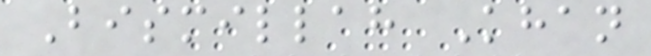Bismillah Khan
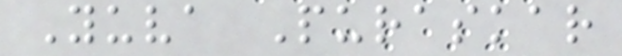Yuva Puraskar
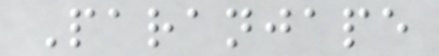Paranjape
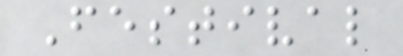Festival
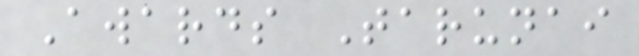Awards Tarunai
